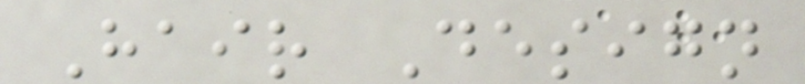Hair Design
